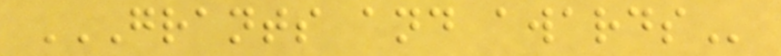GRANTS AND AWARDS
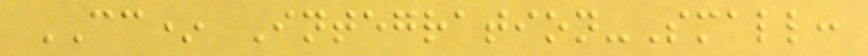CC* Integration-Small:
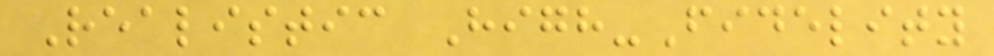Realistic High-Fidelity
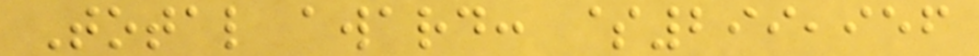Total award: $299,956
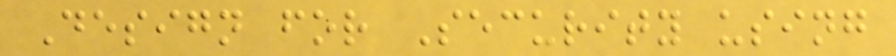Design for Security using
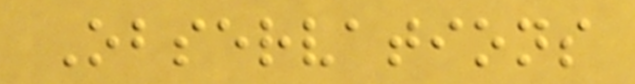Observations
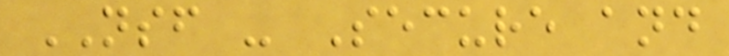NSF - Secure and
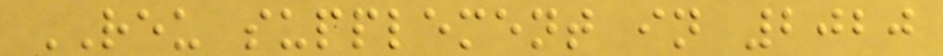REU supplement in 2020
